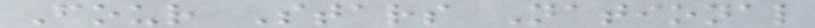Four Stars National
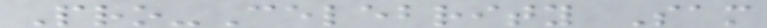Pro-Celebrity Sam
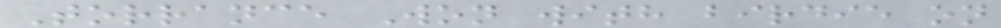Torrance Won with birdie on
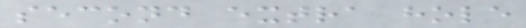second extra hole
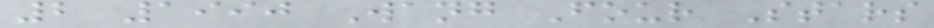2 1990 Wang Four Stars
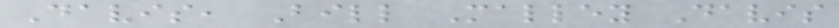Davis, Bill Malley Davis
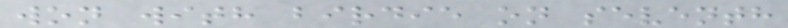won with birdie on seventh
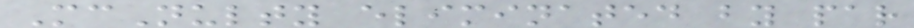McNulty eliminated by par
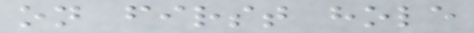on first hole
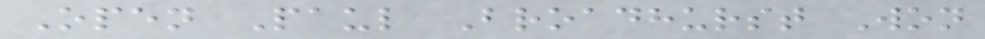Open Paul Broadhurst Won
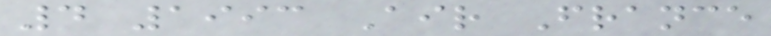4 1993 Air France
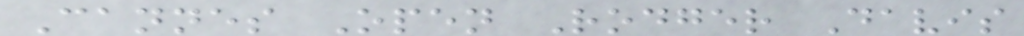Cannes Open Rodger Davis
